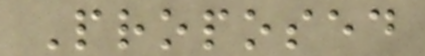Proposed
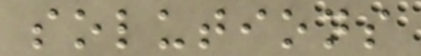solutions
